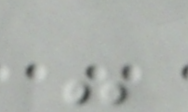-
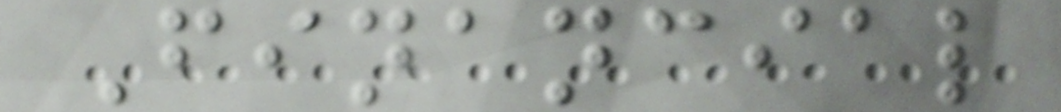Financial
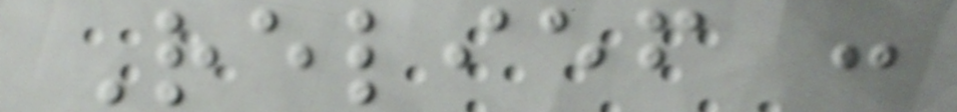Relief :
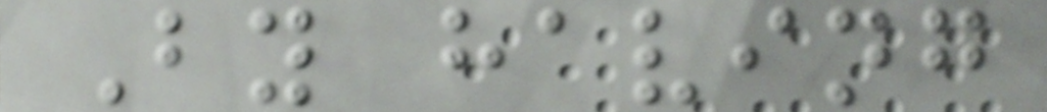By having
